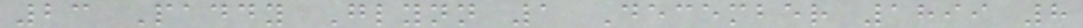23 Paddy Glynn 1 December 1899 8
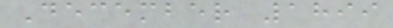December 1899
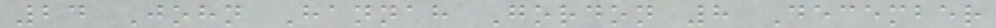24 John Hannah Gordon 8 December
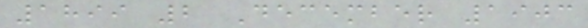1899 2 December 1903
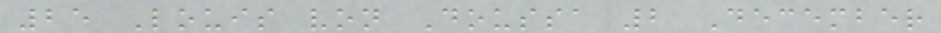25 Louis von Doussa 2 December
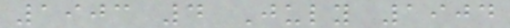1903 4 July 1904
